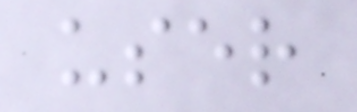user
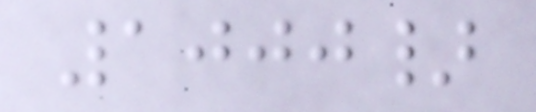1000}
